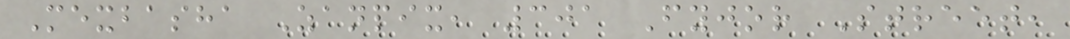Mexbasha Zanpix, 301 Fyjor Street,
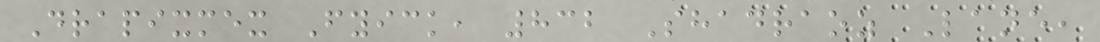Drapixmex Fyick, 832 Shadraoz Lane,
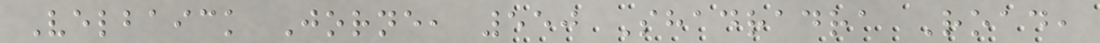Velbaick Jorne, 550 Shadradra Road,
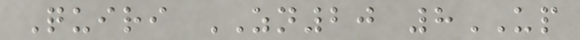Quiri ZN20 8UP
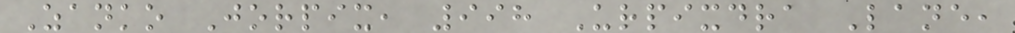Zanko Jorpix, 998 Urpixdra Lane,
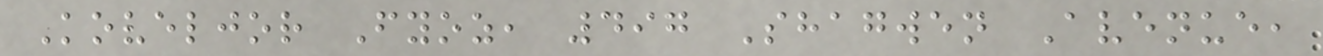Koveljor Fyoz, 497 Shagwen Avenue,
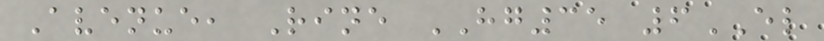Avenue, Rine HG35 6EL
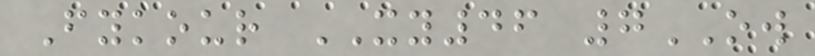Fykour XY46 7OW
